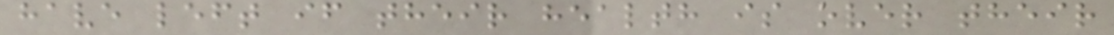have left if their health is over their
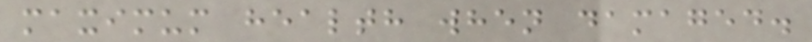maximum health when damaged.
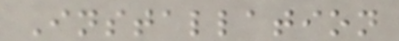Installation
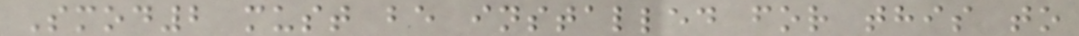Smod2 must be installed for this to
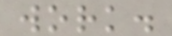work.
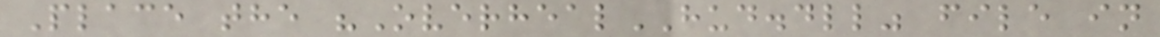Place the "OverhealHUD.dll" file in
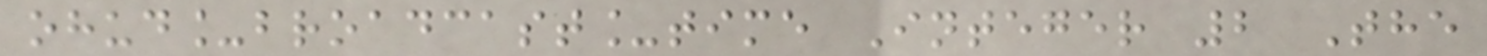ohud_broadcast_time Integer 2 The
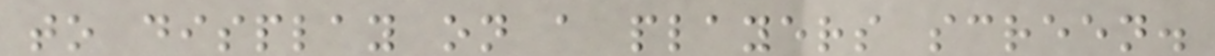to display on a players screen.
